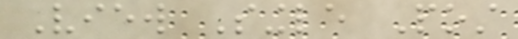View Single Post
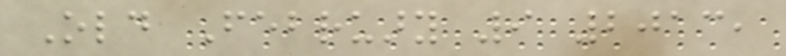Old February 9 2013,
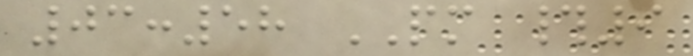03:58 PM #9
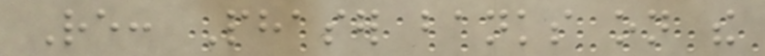Re: Phaser banks on the
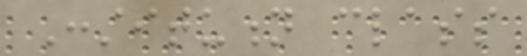Constitution class
